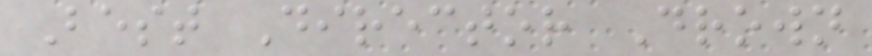Best Director Drown
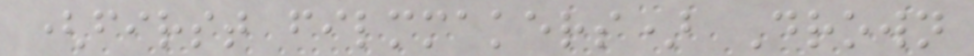(first filmmakers) Drown
